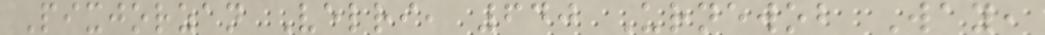Pixjorzan Velri, 640 Urnewob Way,
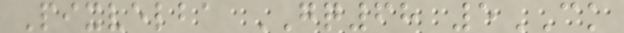Pixvelba GQ68 5CK
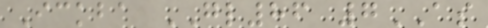Ickba GL86 7AS
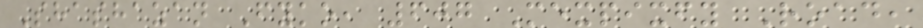Shashazan Fyko, 607 Mexpixfy Road,
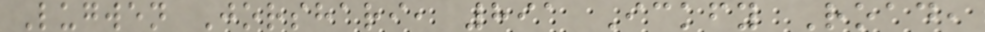Lugwen Jorshari, 891 Ickfy Road,
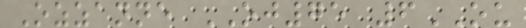Ozzanne OJ75 6OU
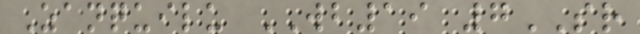Zanquilu WB19 7SR
